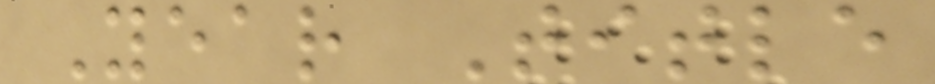Year Title
